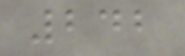242
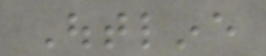Outline
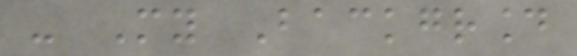- My Background
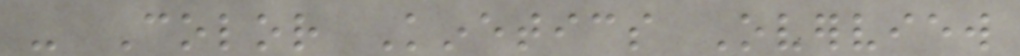- Color Kinetics Overview
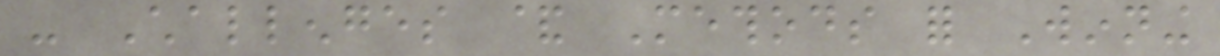- Challenges & Methods for Winning
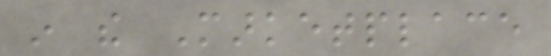in the Marketplace
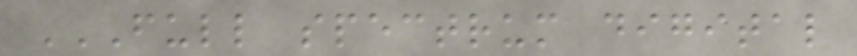FULL SPECTRUM DIGITAL
